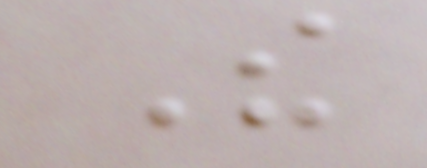The
